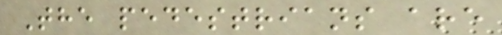The pedestrians are
